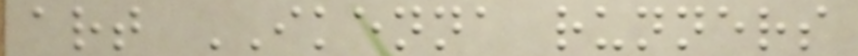art IKENNA runners
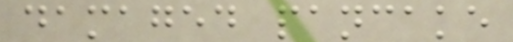damaged pancake
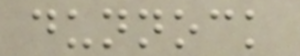dunnock
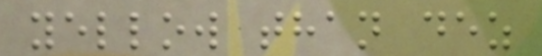yellow than dez
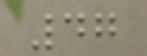47
